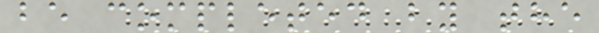be completed by the
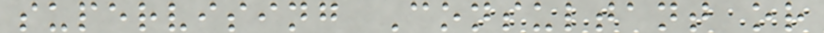supervising Consultant or
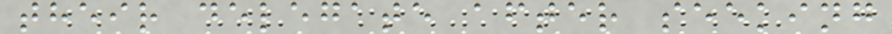their delegate after seeking
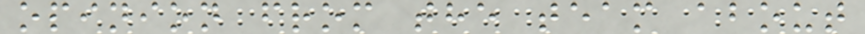opinion from the team about
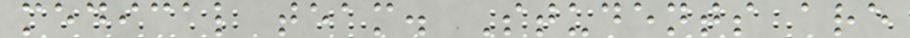medical team. Students are
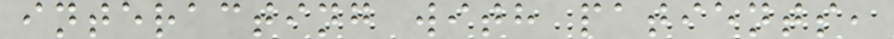interacting with patients,
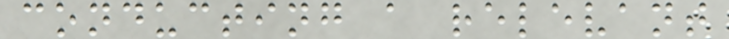conducting a relevant
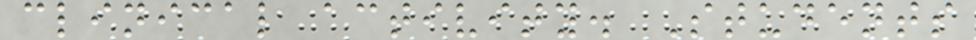clinical activity. Students
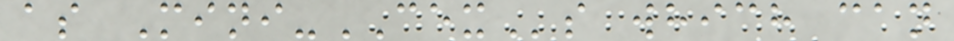as Mini-CEXs which can
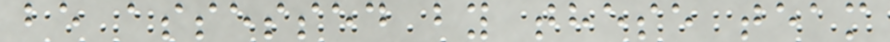be assessed by these team
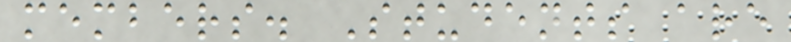members. Students are
